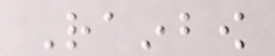Rainbow
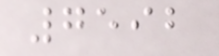7592
